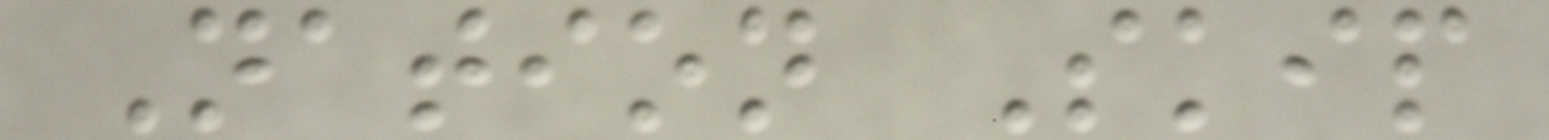Nation Skip
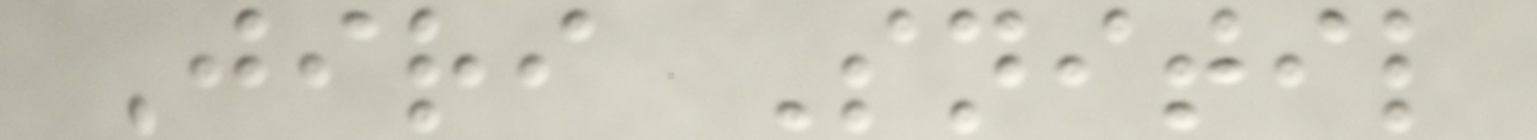Jiri Snitil
